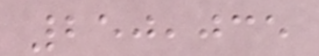250,035
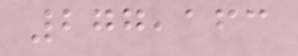277,163
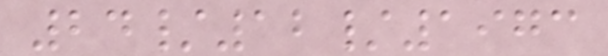24/12/1973
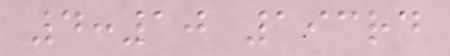4:10 193rd
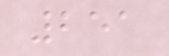251
